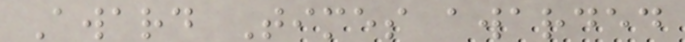Award Times awarded
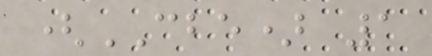(CBE) 1
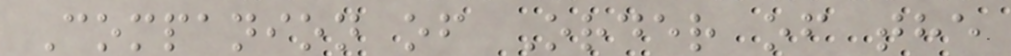Companion of Order of the
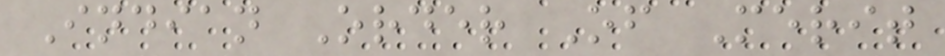Indian Order Of Merit
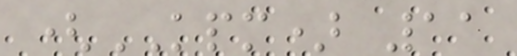(KPM) 11
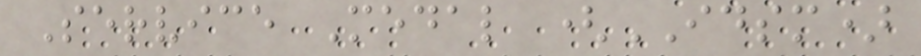Service Medal (IDSM)
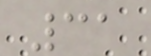31
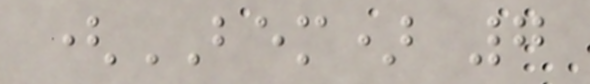(BEM) 7
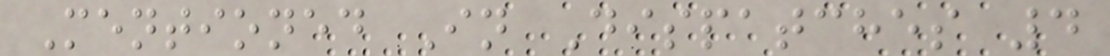Mentioned In Dispatches 4
